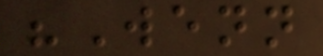"Wenn
